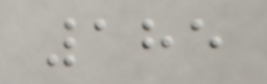185
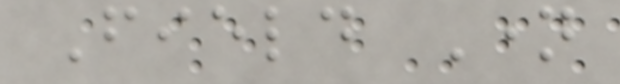Field Name
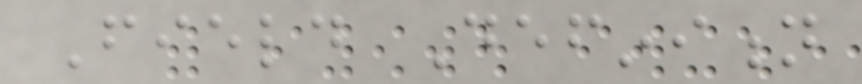Field Definition
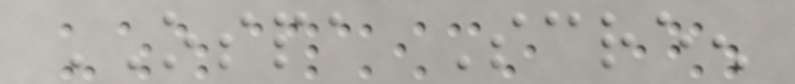OSPA Screen
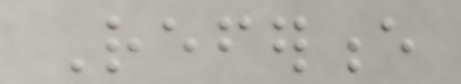Reference
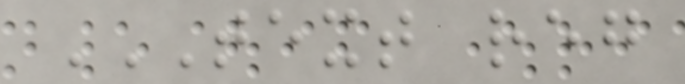TEXT REG
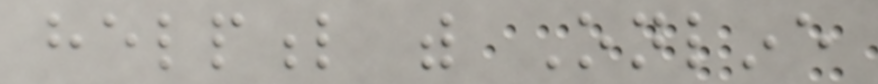helpful with Online
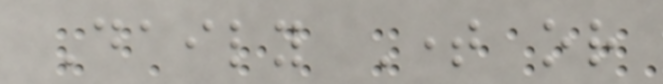Daily Time or
